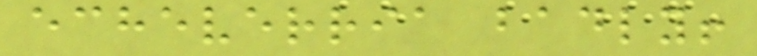echeverria badly!
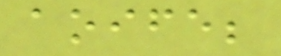aoife;
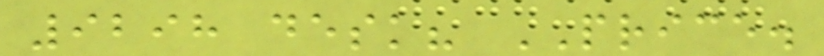9298 desk? PRICE.
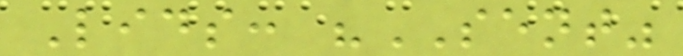Lids: "SENT"
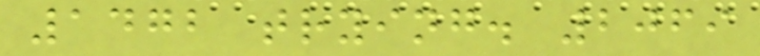1472 trying. 2069
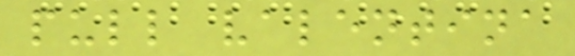pull valentina
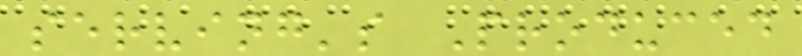serving's Produced
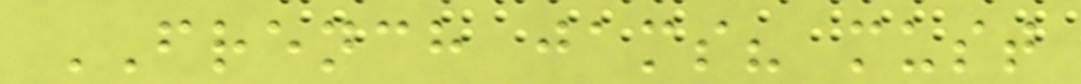FRENCH jams? must
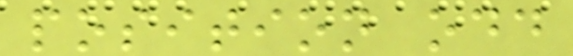position odd
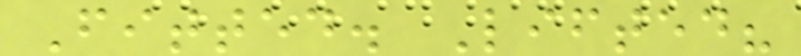Fitted. Lifted?
